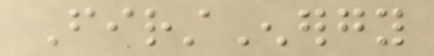FirstEnergy
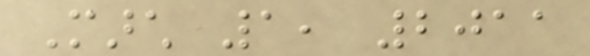March 1, 2011
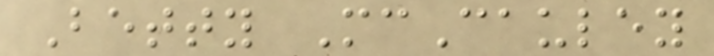Betty McCauley
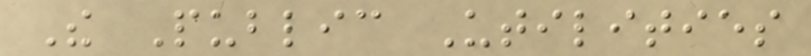The Public Utilities
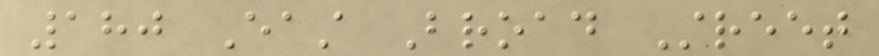180 East Broad Street
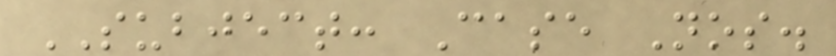SUBJECT: Case Nos.
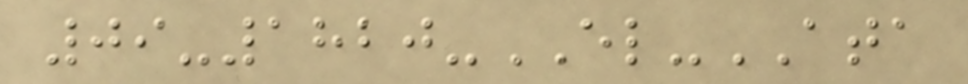09-1820-EL-ATA
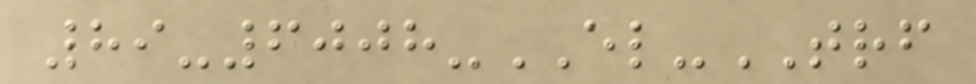89-6008-EL-TRF
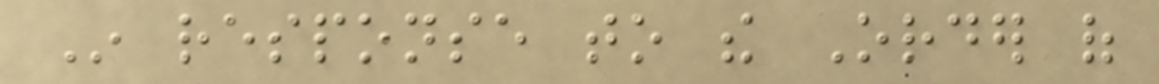In response to the Order of
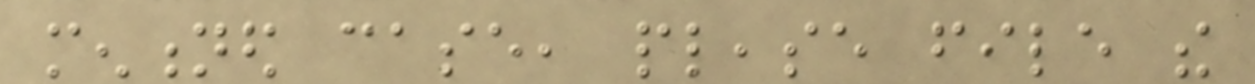mentioned case, please file the
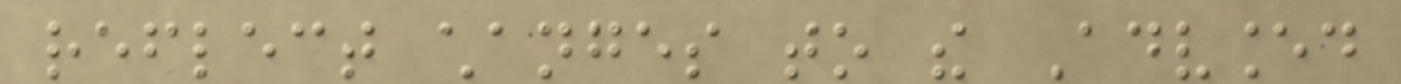reflect changes to the Advanced
